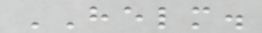HELM.
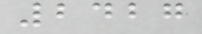2427
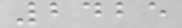2425
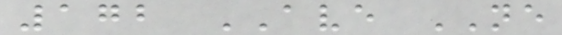172 AVE NE
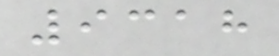9318
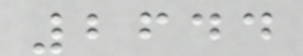2644
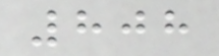808
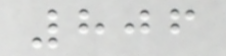806
